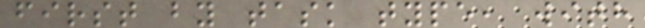first by task type, with
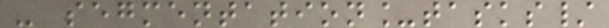- segmentation_tasks/
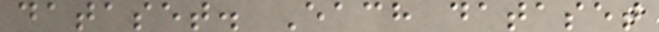dataset. Each dataset
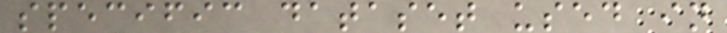specific dataset used in
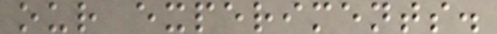our experiments.
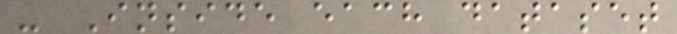- Inside each dataset
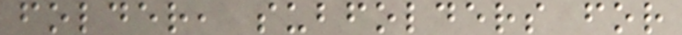folder, subfolders for
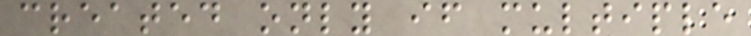created only if multiple
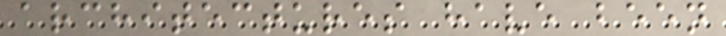architectures have been
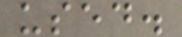used.
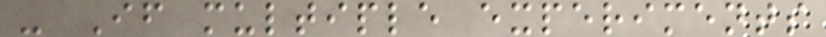- If multiple experiments
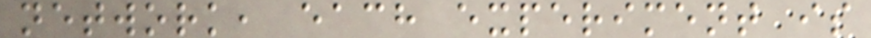network, each experiment is
